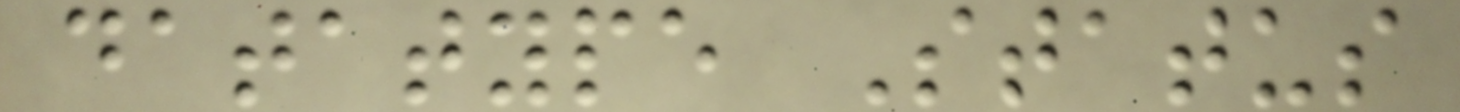datatype Status
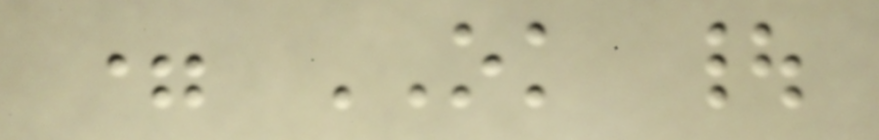= OK |
